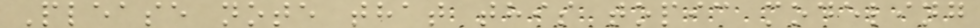Please note that this topic modeling
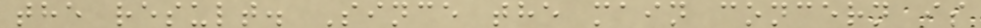the result. Since the main concern is
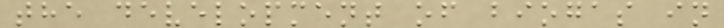the development of biogas in
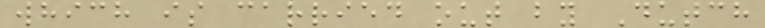which is carried out by Dutch
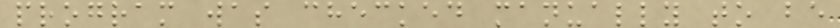program was checked manually to be
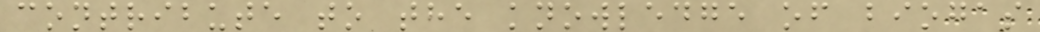contribute to the knowledge of biogas
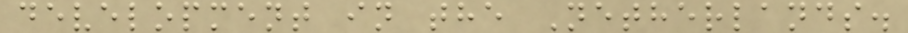development in the Netherlands.
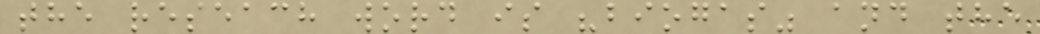the reseach word is "biogas" and the
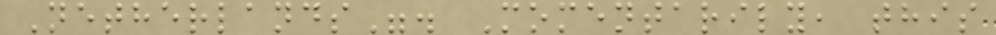Netherlands". Momentarily, this
